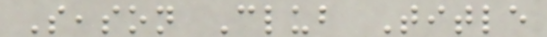Season Club Title
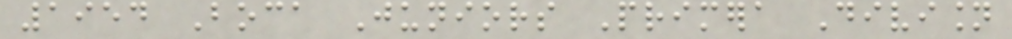1954 Boca Juniors Primera Division
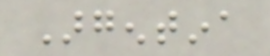Argentina
